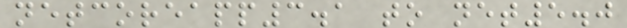netcoreapp3.1 to net5.0
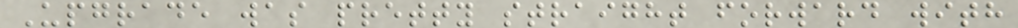Upgrade was pretty straight forward with
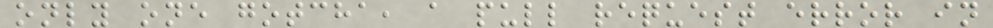only one gotcha, a pull request error in
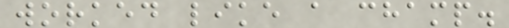worked like a champ.
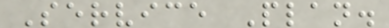Service Plan.
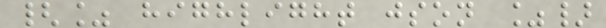{% highlight json %}
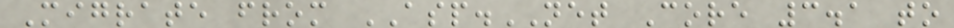Migrate from ASP.NET Core 3.1 to
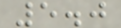5.0
